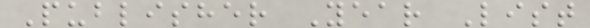Publisher Year List
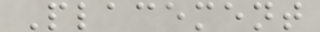Placement
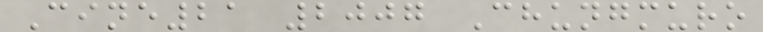Cine21 2007 Chungmuro
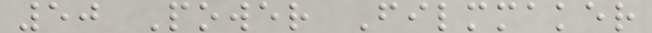50 Power Filmmaker
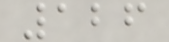126
